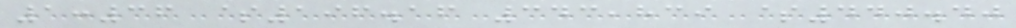1:36 $196.16 343,839 $440.40
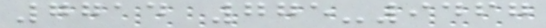7714 775-9467
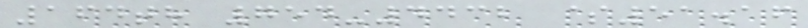164th 754-4432 $51.16
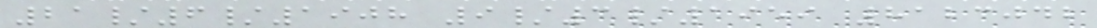21/6/1908 9/3/1959 8123042
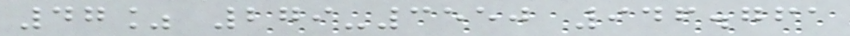47% 279-3550 946.761
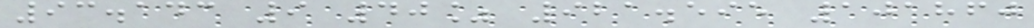93.143 9 40% 921.595 101860
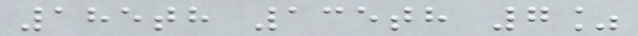185th 135th 7%
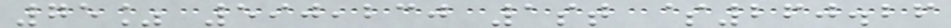75% 590,230 1st $260.26
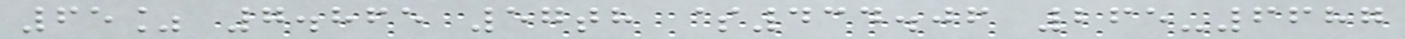65% 7.865 57th $434.06 265-6687
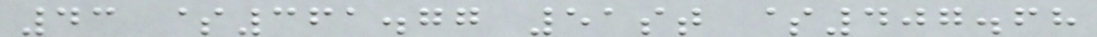43 $361.77 51st $407.68
